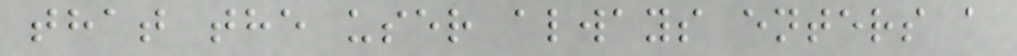that the user always enters a
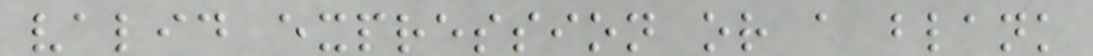valid expression or a blank
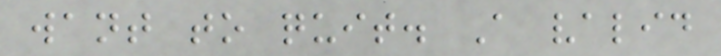want to quit. A valid
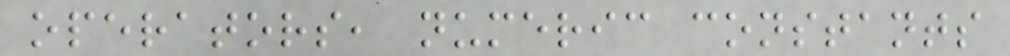operators, numeric constants
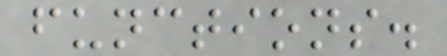functions.
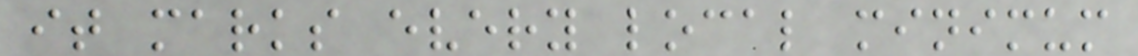it marks every local minimum
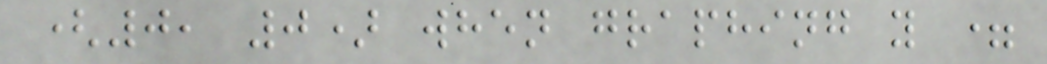(0, 0) when graphing y =
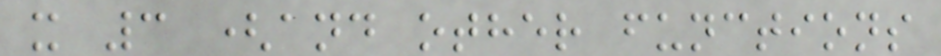x 3 (and other functions
